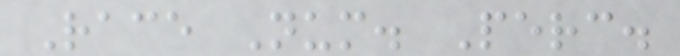Race Num. Perc.
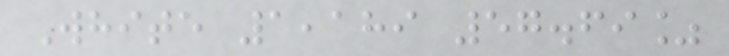White 1,189 57.69%
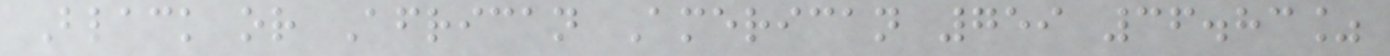Black or African American 759 36.83%
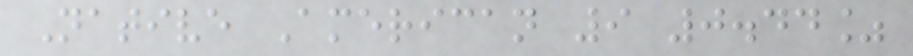Native American 9 0.44%
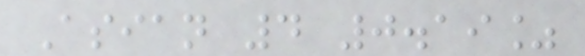Asian 4 0.19%
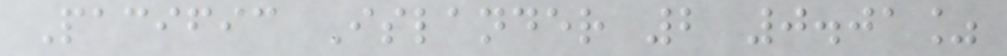Pacific Islander 2 0.01%
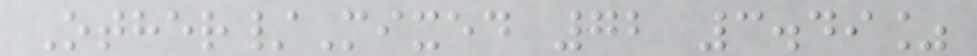Other/Mixed 72 3.49%
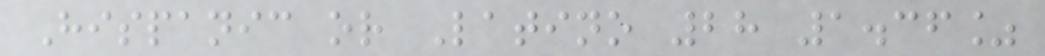Hispanic or Latino 28 1.36%
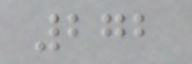272
